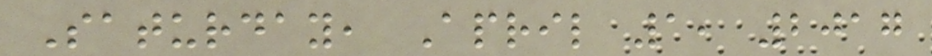Saturday, April 1, 2017
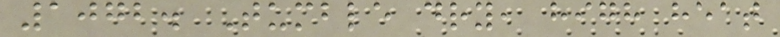1072. Tumble dry, high heat
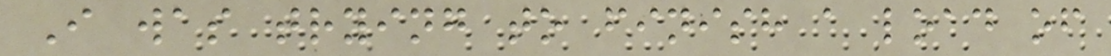I was trying to finish a load of
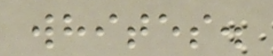whites.
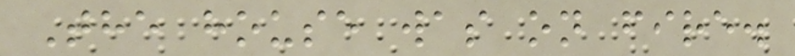The house was on fire.
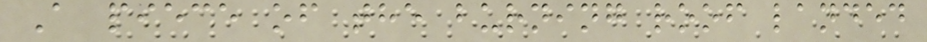A piece of the burning roof landed
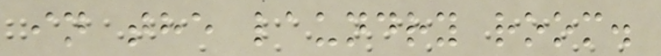in the laundry room.
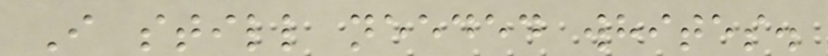I still needed whites.
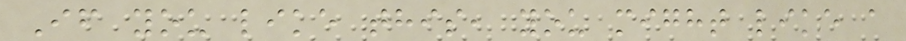If you like this, you might like a
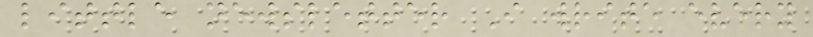little newsletter I write every
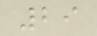29
